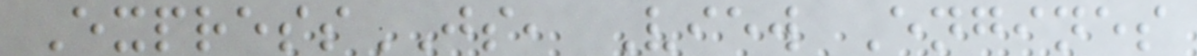ExpressJS, View Engines
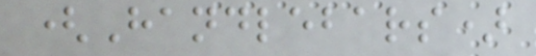(Handlebars)
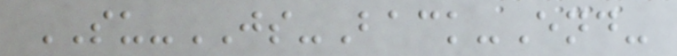SU-JS-Back-End-
